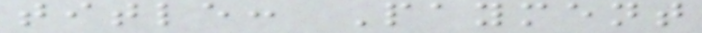title: Payment
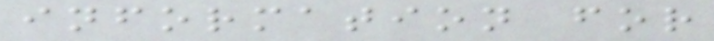information for
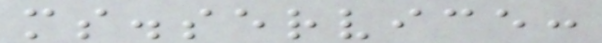ms.service:
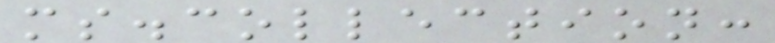ms.collection:
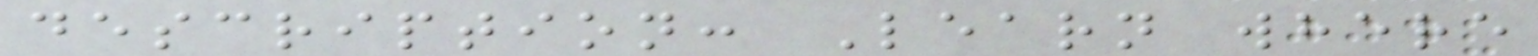description: Learn where
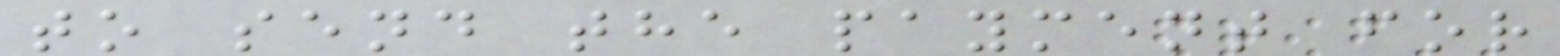to send the payment for
